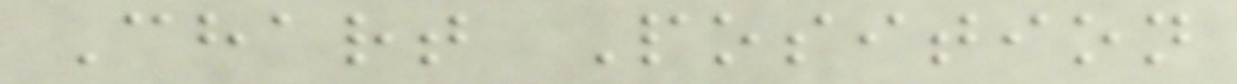Chart Position
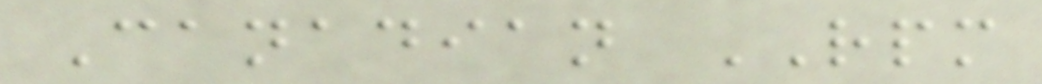Canadian RPM
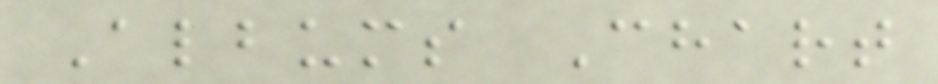Albums Chart
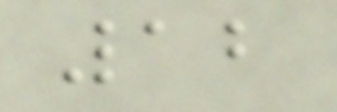12
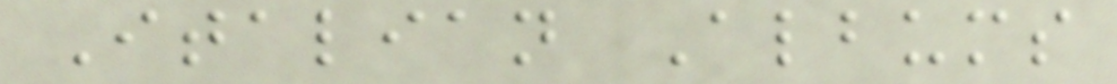Italian Albums
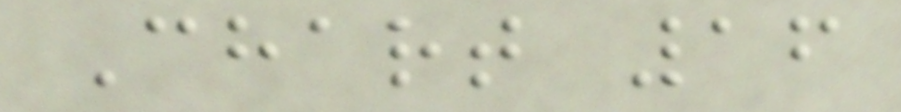Chart 16
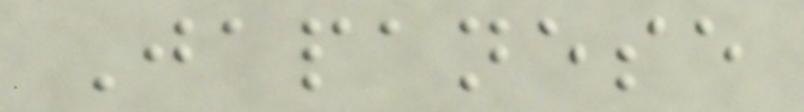Japanese
